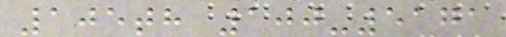105th 100-5171
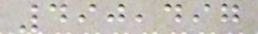490,497
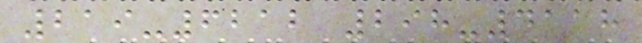219-6212 298-4118
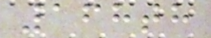168th
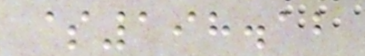$198.12
